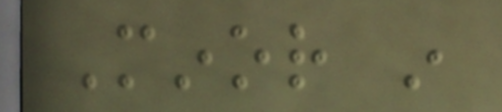Minor in
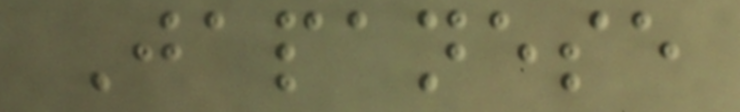Japanese
